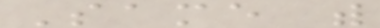Same with
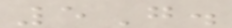5G.
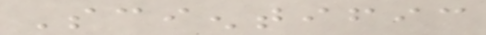Scientific
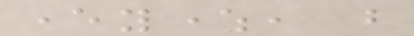everywhere, but
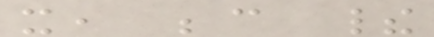it, because their
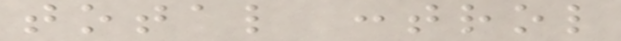total control
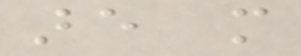are more
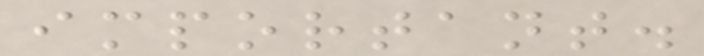important.
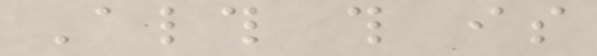Although this is
